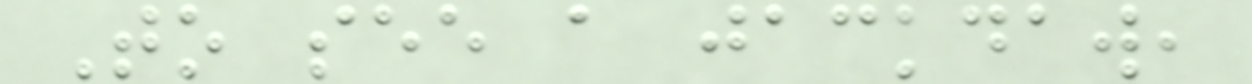To see a jackdaw,
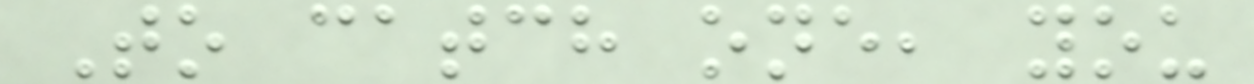To catch one, you
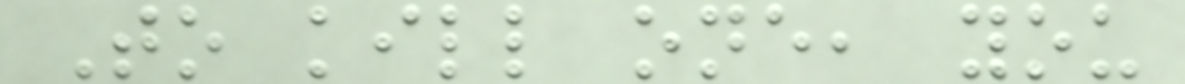To kill one, you
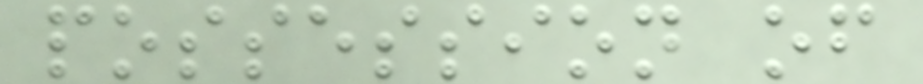possession of
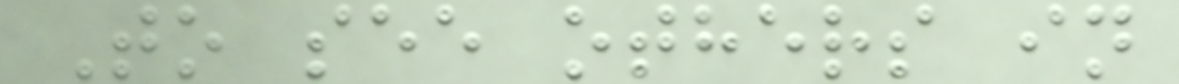To see others in
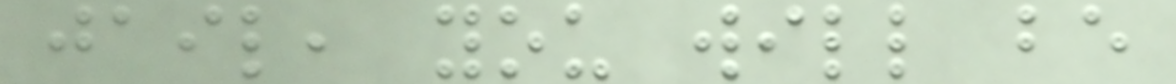jail, you will be
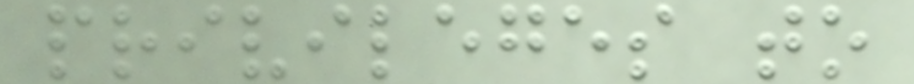privileges to
